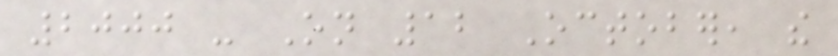2000 - On 12 October, the
